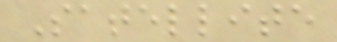Satellite
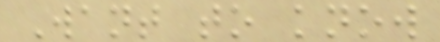Want to know
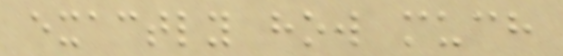exactly how much
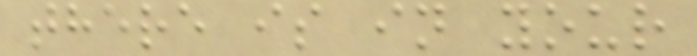there is in your
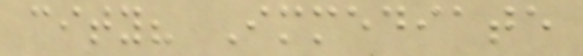city? Immediate
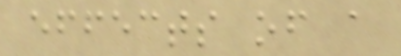effects of a
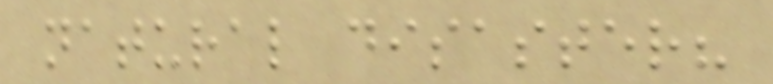natural disaster?
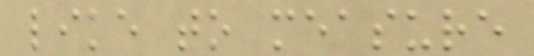like to measure
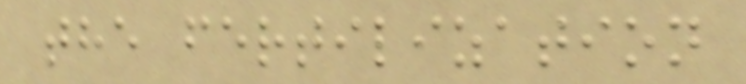the fertilization
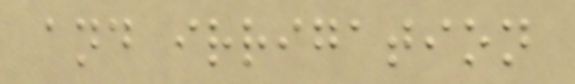and irrigation
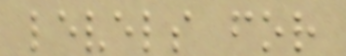levels for
